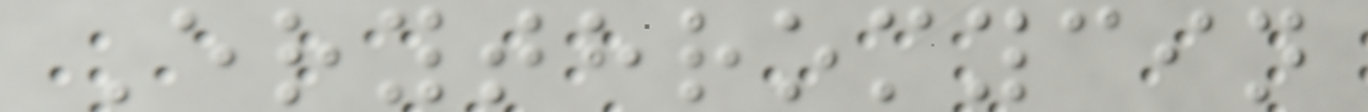Erythromycin
